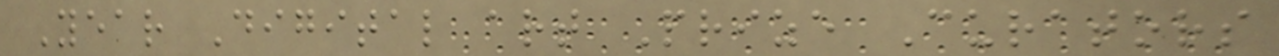Year Digital art Prize Curators
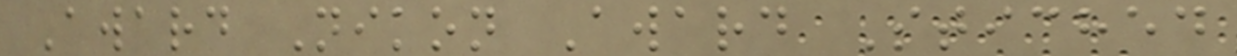Award Nikon Award Stiched
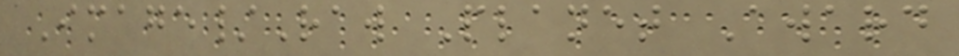Image/Raw Planet Award
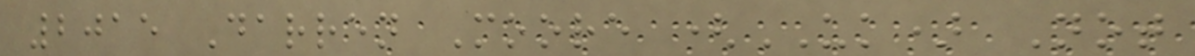2015 Darren Moore (UK) Not
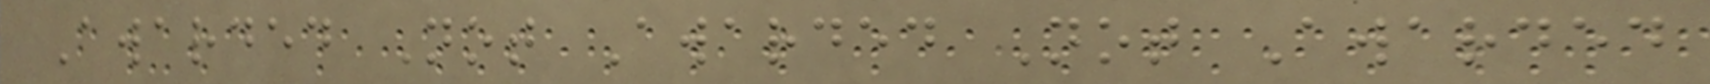Awarded Not Awarded Not Awarded
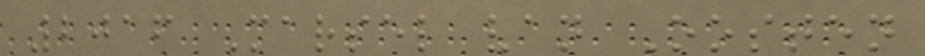2016 Marsel van Oosten
